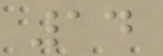14
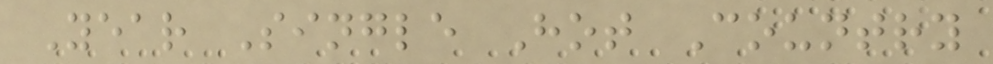Year Single Hot Country
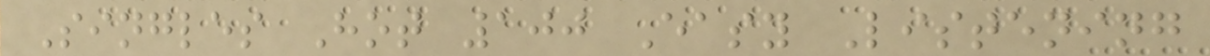Singles Hot 100 Easy Listening
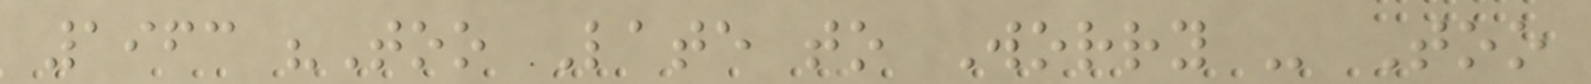1963 "Too Late to Worry - Too
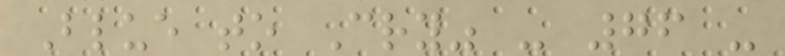Blue to Cry" - 76 -
